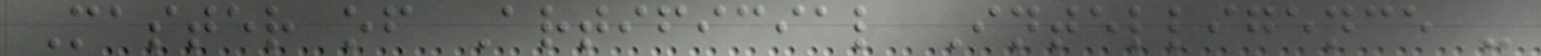Master of Artificial Intelligence -
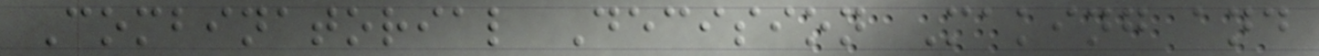Combinatorial Decision Making and
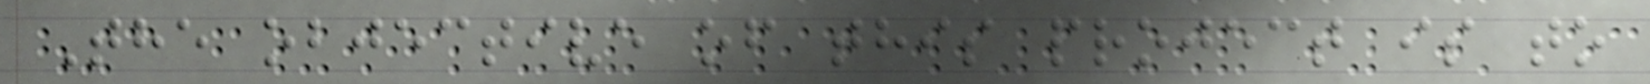The objective of this project is to
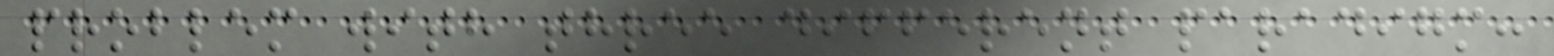problem with three different paradigm:
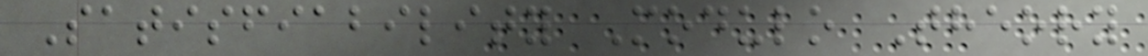Satisfiability Modulo Theory
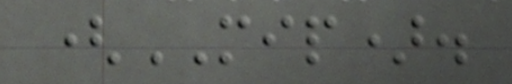(MIP).
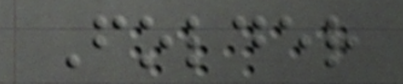Folder
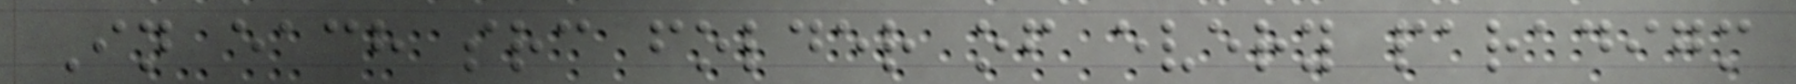In each src folder of every paradigm
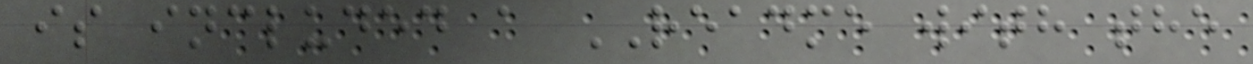is included a README with the
